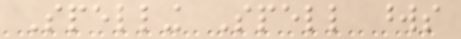Spelling Spell words
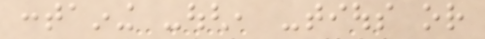containing -ough, -tious or
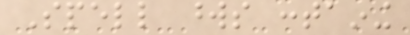Spell words containing
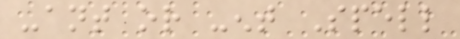-ant or -ent Spell
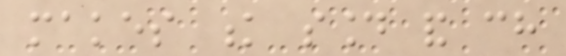makes k sound and ch
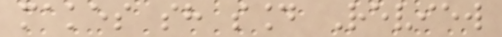makes sh sound Review
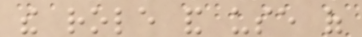the role and use of
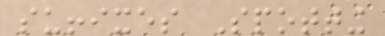suffixes Spotting
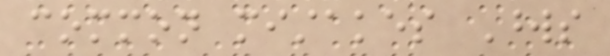common mistakes Words
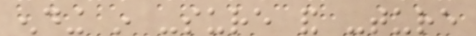ending in -sure and -ture
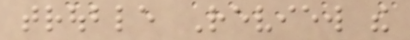trouble Review the
